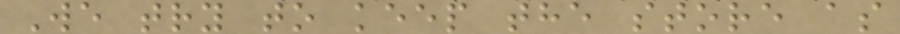We try to keep the store as
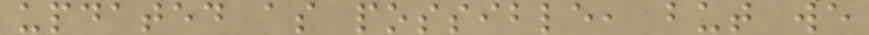updated as possible, but we
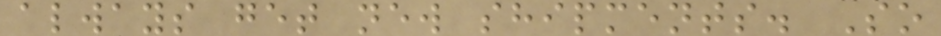always get new shipments. So
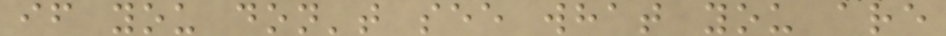if you don't see what you are
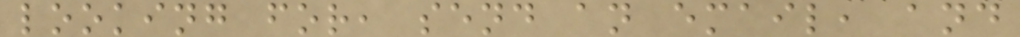looking for, send an email, and
